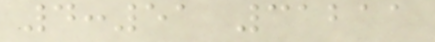4:51 31211
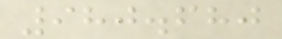980.680
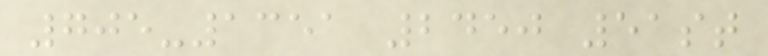705-1351 2450 51st
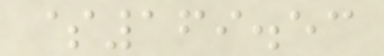$169.53
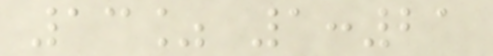13% 1:21
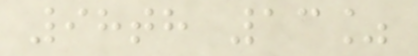98th 13%
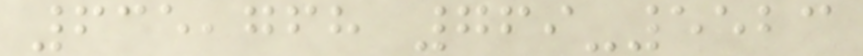635,768 769-5523
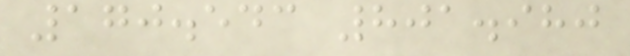170.543 801.980
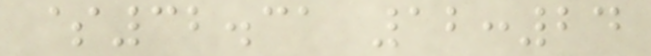$32.31 12:24
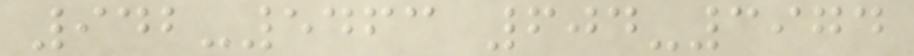942-5463 604-3974
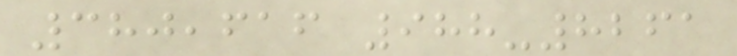380,616 988-8261
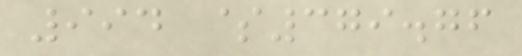994 $379.76
